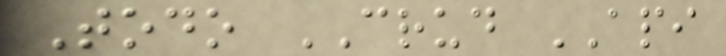Todo CRUD API
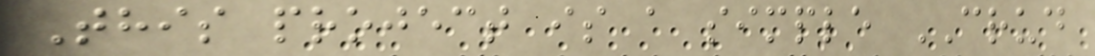This project is a simple CRUD
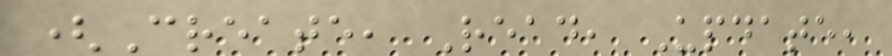(Create, Read, Update,
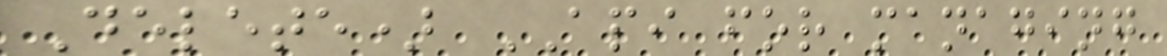Delete) API for managing
